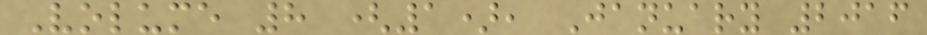Volume 8 (1), January 2016
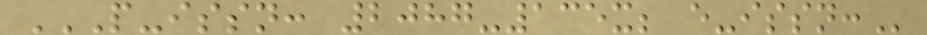P-ISSN: 2087-135X; E-ISSN:
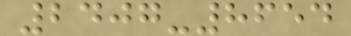2407-8654
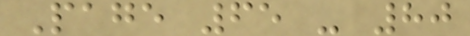Page 65 - 80
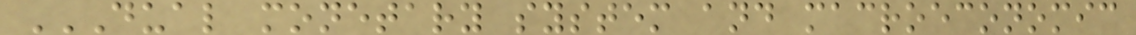DUAL MONETARY SYSTEM AND MACROECONOMIC
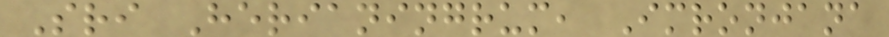Sri Herianingrum, Imronjana
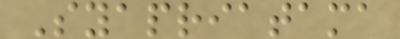Syapriatama
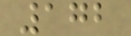172
